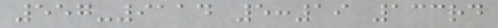557-9114 5:19 133rd
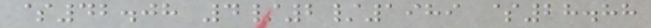$42.08 4/2/1989 $28.88
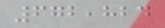672,824
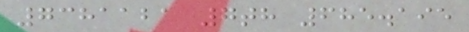7381121 7th 685.195
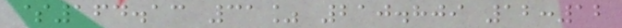$164.13 31% 210.809 12:12
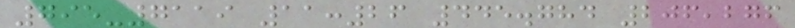795-7119 11:26 445.784 206,276
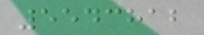5543812
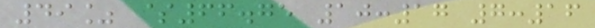49% $66.75 10:17 7:16
